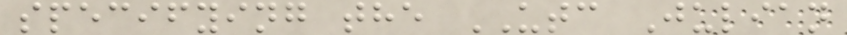specifying the UTC Julian
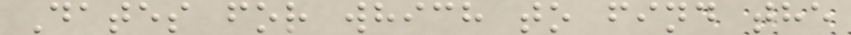Dates for which to find the
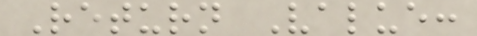Return Value:
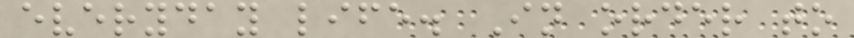everyday life. In order to
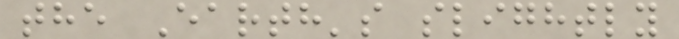the Earth's slightly
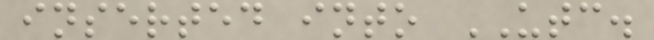inserted into UTC.
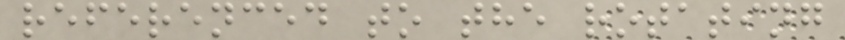referenced to the rotating
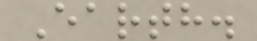Earth.
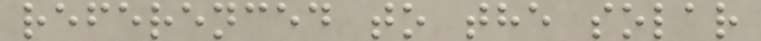referenced to the solar
